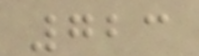723
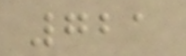721
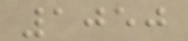1050
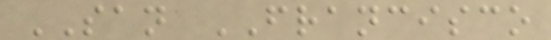SAN FRANCISCO
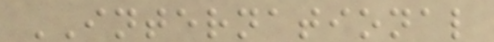INTERNATIONAL
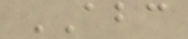ABC
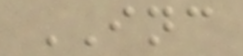INC
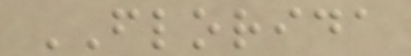FLORIDA
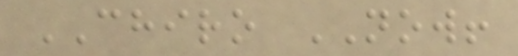CHIRO NOW!
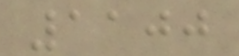1100
